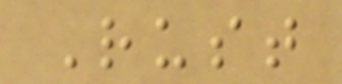Rust
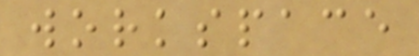workspace
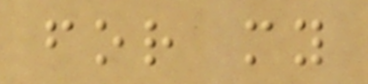for my
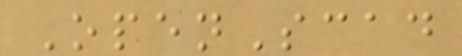OpenScad
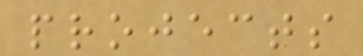projects
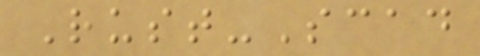Rust-Scad
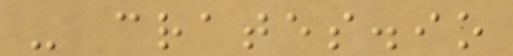- crates.io
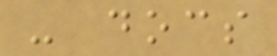- docs
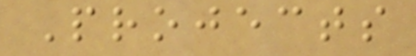Projects
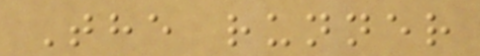The runner
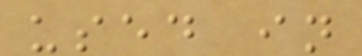used in
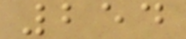254
